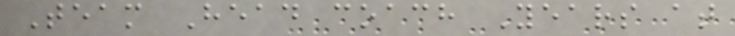Team Head coach Years at
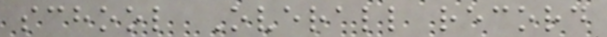school Overall record
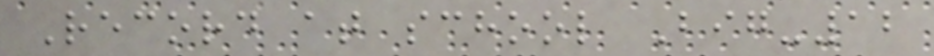Record at school Big-12
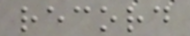record
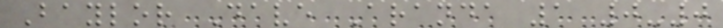Baylor Dave Aranda 1 0-0
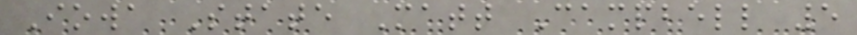Iowa State Matt Campbell 5
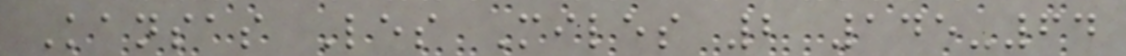Kansas Les Miles 2 145-64
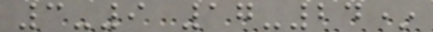3-9 17-24*
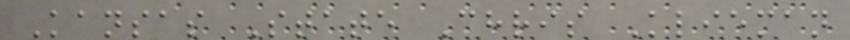Kansas State Chris Klieman
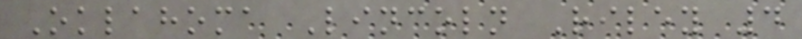Oklahoma Lincoln Riley 4
